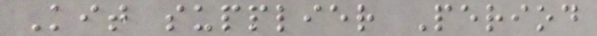Kit supplier Period
